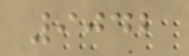9042
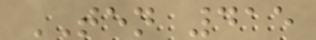TEN 415
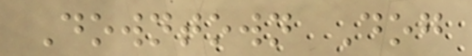Downtown Dog
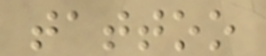tattoo
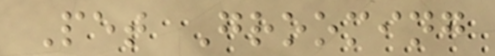Pet Grooming
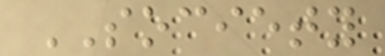SOCIETY
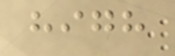high
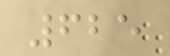625
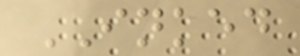INKED
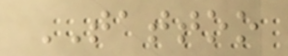TATTOO
